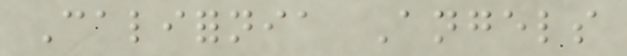California Angels
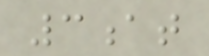3at
